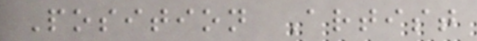Position Artist
